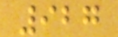927
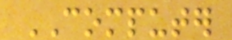COMPUTER
